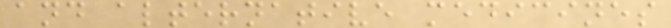and alternative medicines
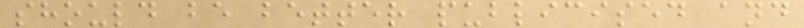should be better publicised and
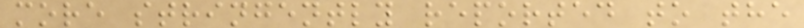more stringently reported to the
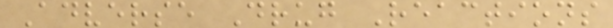Adverse Drug Reactions
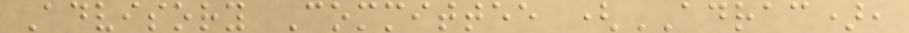Advisory Committee (ADRAC),
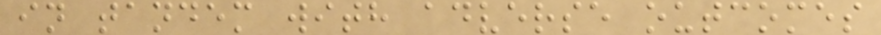in tandem with adverse outcomes
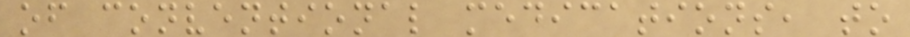of conventional medications, to
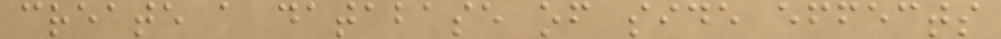create a database of side effects
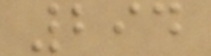294
